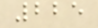225
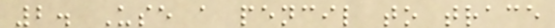2. Use a pencil to trace
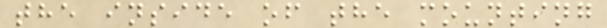the inside of the mounting
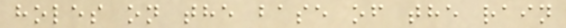holes on the base of the rain
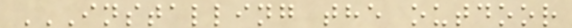INSTALLING THE OUTDOOR
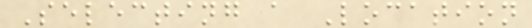Selecting a Location
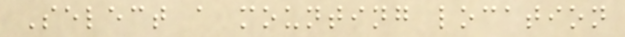Select a mounting location
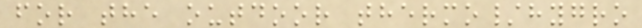for the outdoor thermo/hygro
